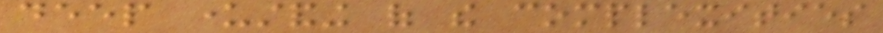deep understanding of the complexities
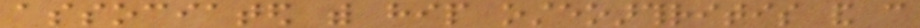associated with hip osteoarthritis and can
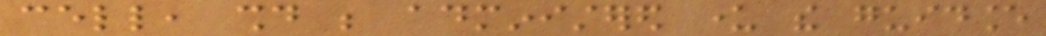cell, should be administered under the guidance
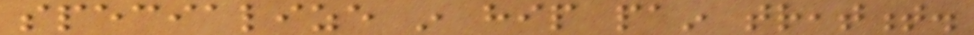specialize in hip pain treatment.
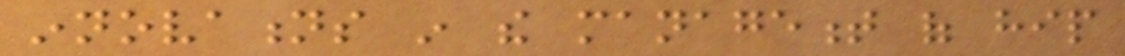innovations in the management of hip
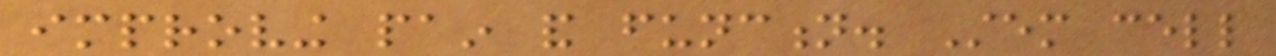improving pain and function. Stem cell
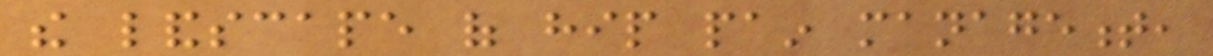the landscape of hip pain management,
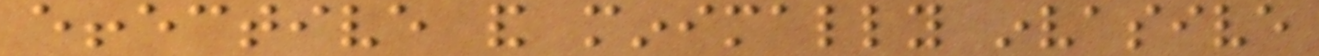effective and minimally invasive
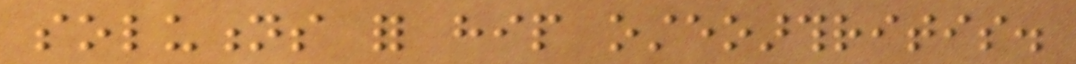solutions for hip osteoarthritis.
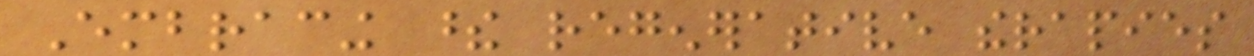Embracing these regenerative therapies
